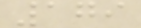179
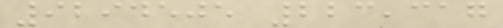9294505 223,317
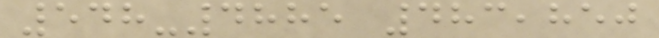548-4885 483,850
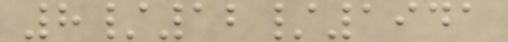8/12/1941
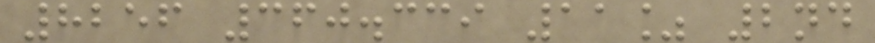8256 360.339 11% 2nd
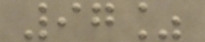97%
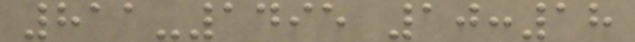811-1495 10:18
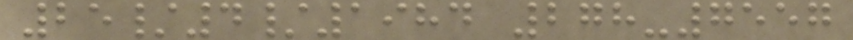25/4/1984 278-7557
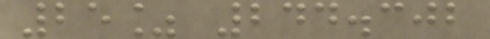25% 244.302
